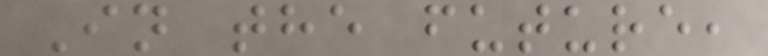In the future,
